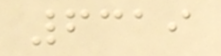6319
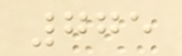775
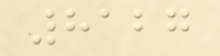8127
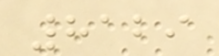8129
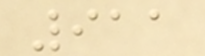911
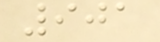901
